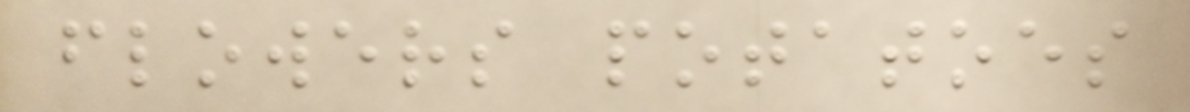flowers potatoes
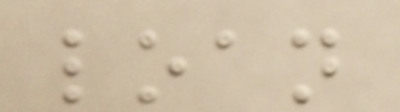loan
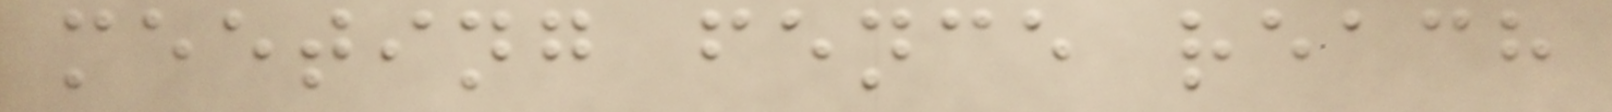meeting fence reach
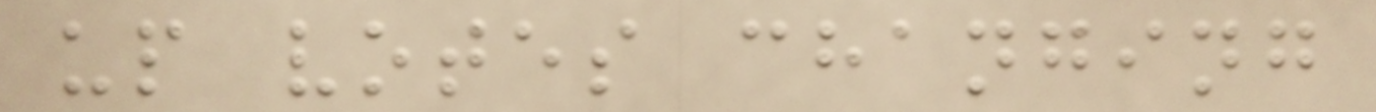up votes changing
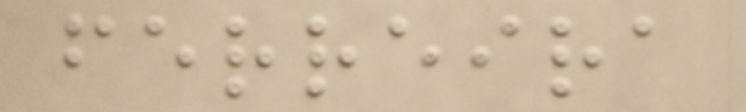ferreira
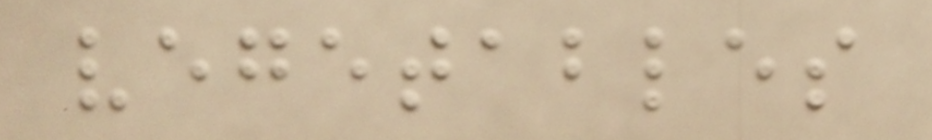vegetables
